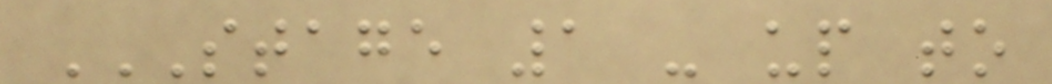STAGE 1 - UP TO
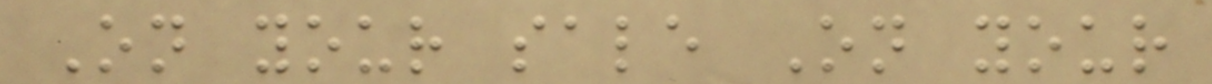On your sale On your
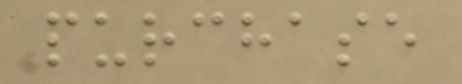purchase
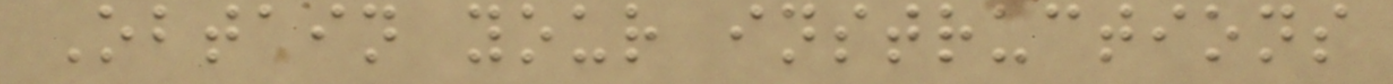Obtain your instructions
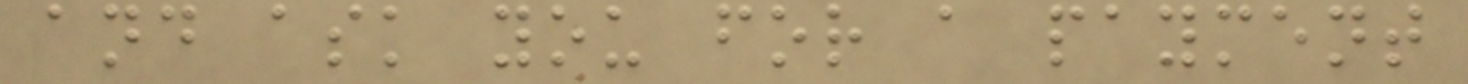and ask you for a payment
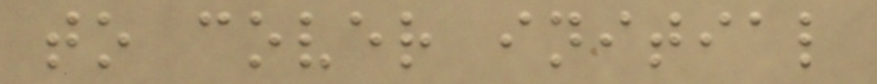to cover initial
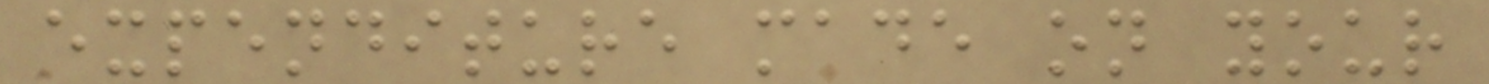expenditure made on your
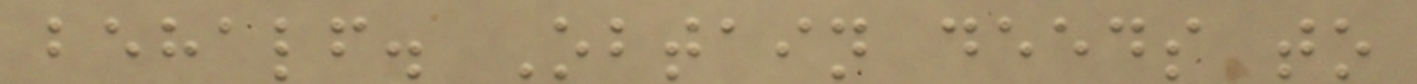behalf. Obtain deeds to
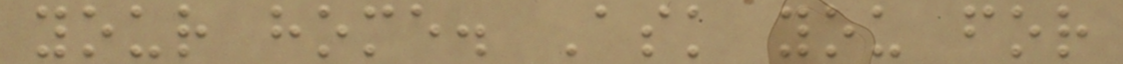your home. Ask you for
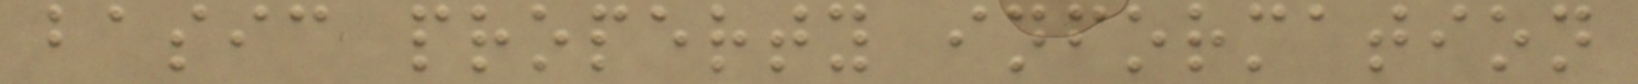basic property information
